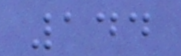144
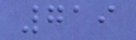719
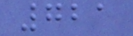721
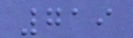719
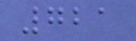721
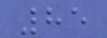85
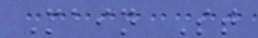Main St
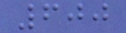600
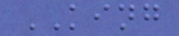KING
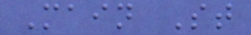Main St
